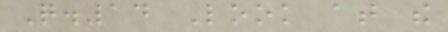Q.14 Look at the
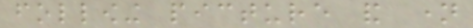following picture and name
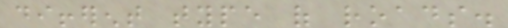different type of roads.
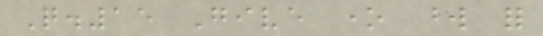Q.15 Give one word for
